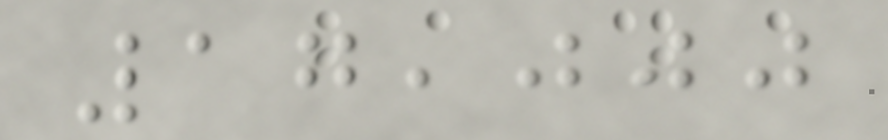17,000
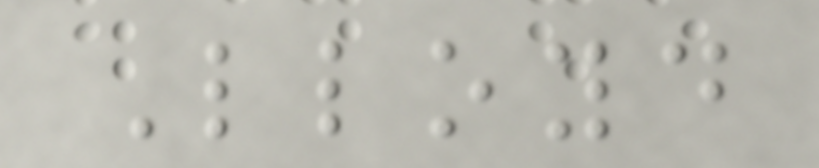Lloyd
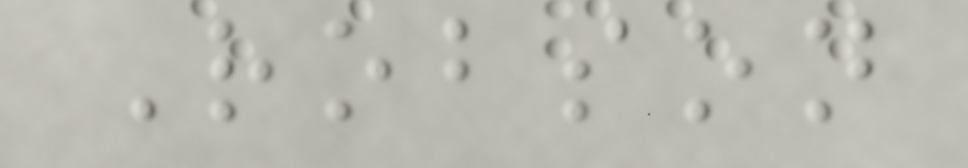Robson
